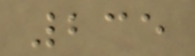235
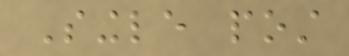Single post
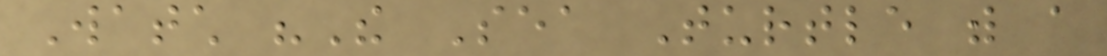Watch "The Sea Turtle with a
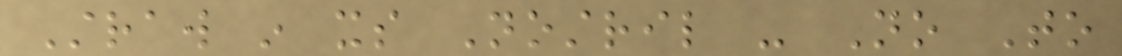Straw in its Nostril - No To
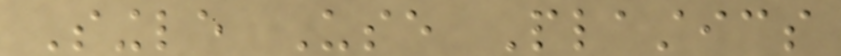Single Use Plastics
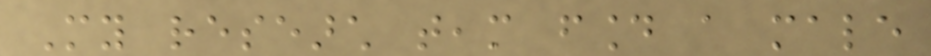My research team found a male
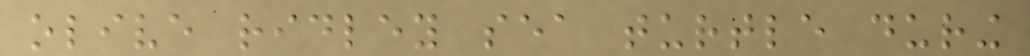olive ridley sea turtle during
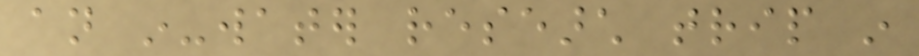an in-water research trip in
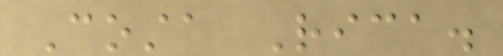Costa Rica.
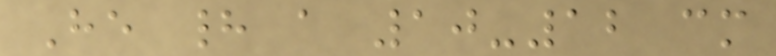He had a 10-12 cm
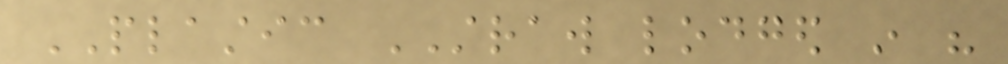PLASTIC STRAW lodged in his
